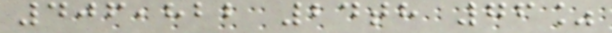406,822 24th 76%
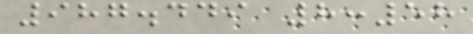987.449 8:58
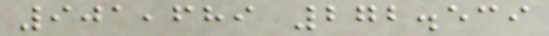901,689 272.539
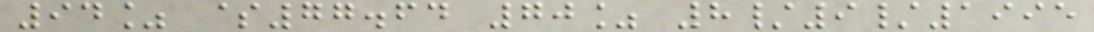94% $77.64 70% 8/9/1995
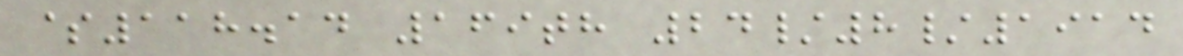$118.14 169th 24/8/1914
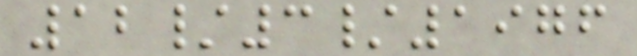12/3/1976
